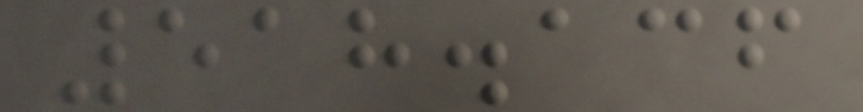518.136
